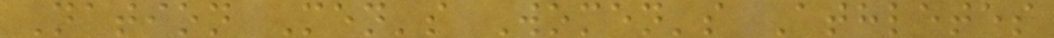Nation Men's Women's Athletes
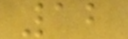12
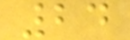24
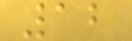12
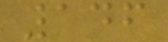146
